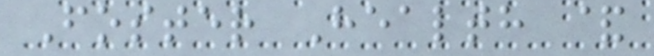Foster Health &
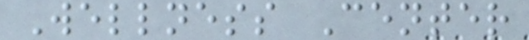Wellness Center
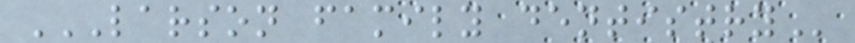LARSON FAMILY DENTISTRY
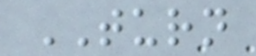TURN
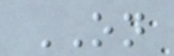ON
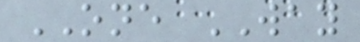ONE WAY
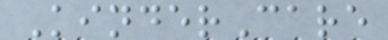KinderCare
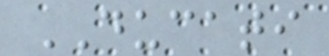DUCATI
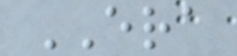ERA
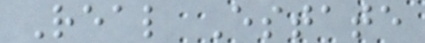Real Estate
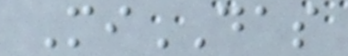MiDAS
